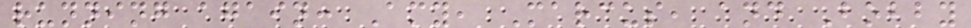running again: Amy, Marcus, and Bobby
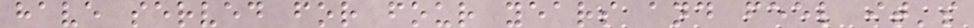have served for four years and feel it's
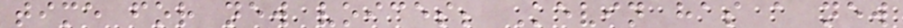time for new voices; Kevin has a new
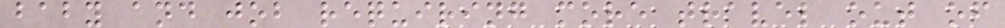baby and job requiring more travel out of
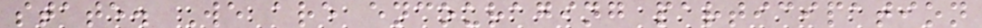state. We are encouraging participation
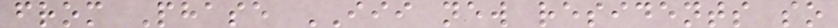from Phase III new residents so
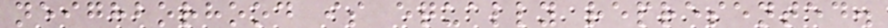neighborhood is equally represented.
